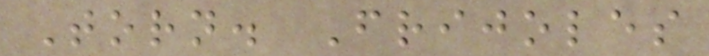Torn. Frijoles
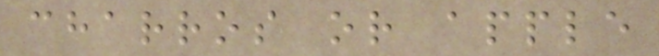charros or apple
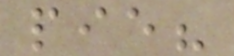pie?
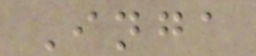Inga
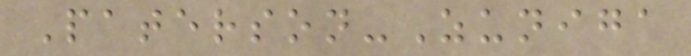Paterson-Zuniga
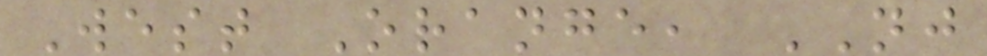West Orange, NJ
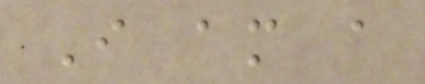I am a
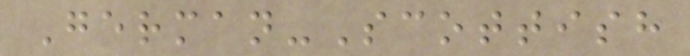German-Scottish
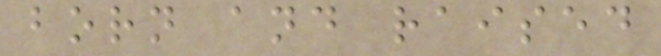born and raised
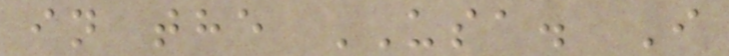in the USA. I
